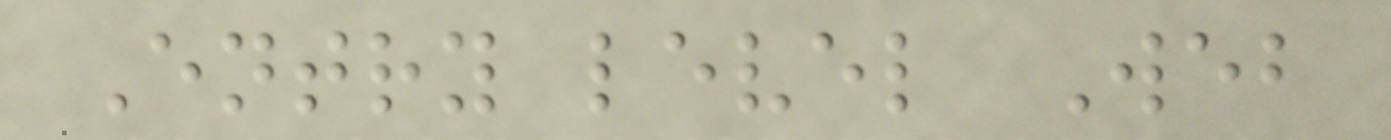Entry level Web
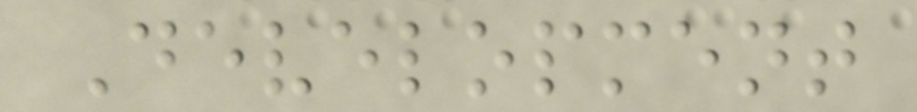Development
